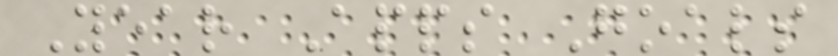Year Apps Goals
